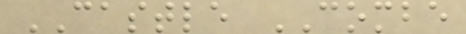CASTLE COMBE
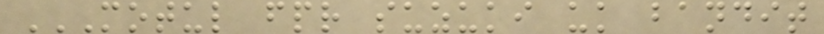MOTUL FPR SUZUKI UK BANDIT
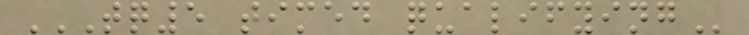TQ5 TIMED QUALIFYING
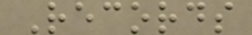Records
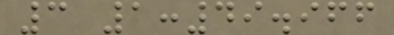3 1:49.966
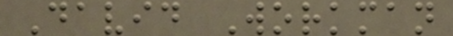David Workman
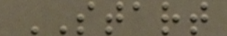START
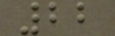22
